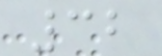32
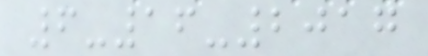6-16-2017
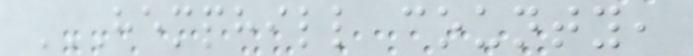HEMPHILL COUNTY,
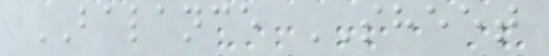BALANCE SHEET
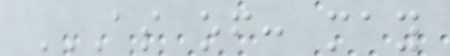AS OF: MAY
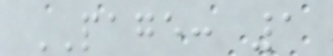PAGE: 1
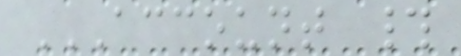ACCOUNT #
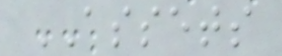ASSETS
